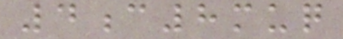4c8muq
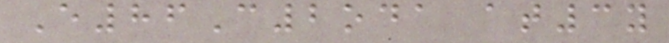E86C2oda at3y
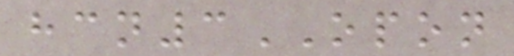hcn3OPON
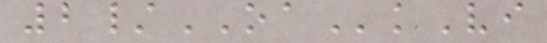2/OAkVi
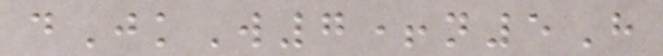dJkW7+n5H
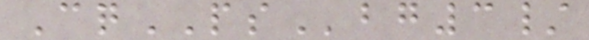CqPSbg3/
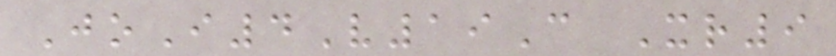JoI4V19C Xr9
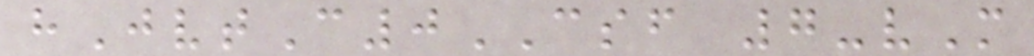hJvtC0CSF 7-vM
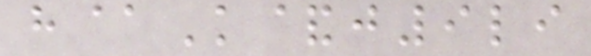h@K&j9li
